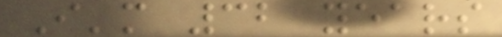I'm 32 years
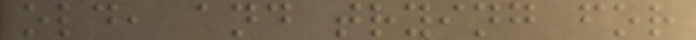old, and trying for
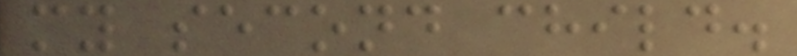my second child.
